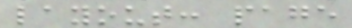layout: page
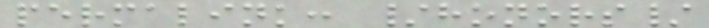permalink: /honors/
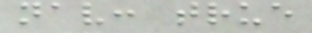nav: true
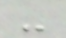-
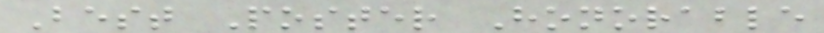Best Poster Honorable
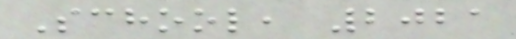School, 2021
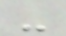-
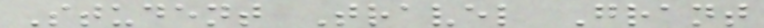Student Travel Grant
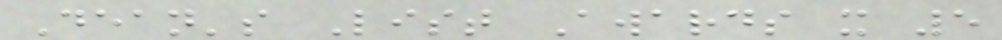Dean's List Awards x 5
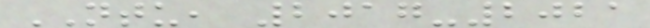NTU, 2017-2021
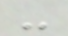-
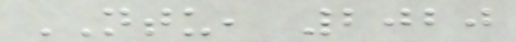NTU, 2020
